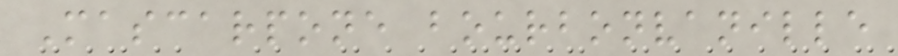Mascarpone bourbonvanille
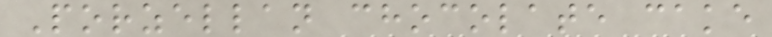Porzellan chocolate cake
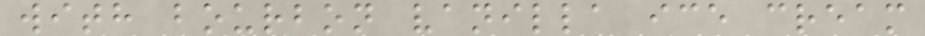with bourbon vanilla ice cream
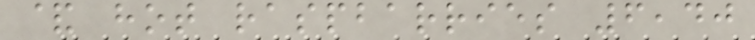& hot raspbarries 6,40
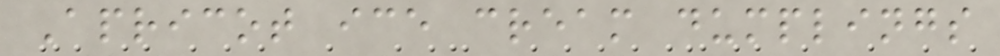Apricot ice cream dumplings
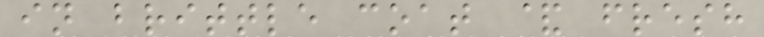in brittle coat & fresh
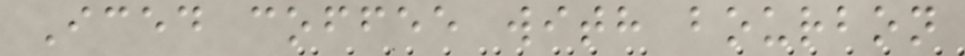Iced coffee with bourbon
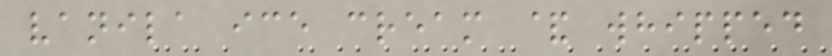vanila ice cream & whipped
